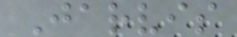Jarvis
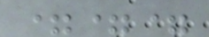===
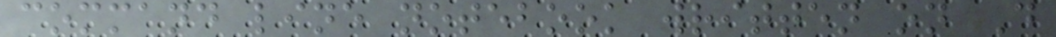command line notebook written on D
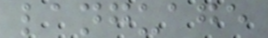language
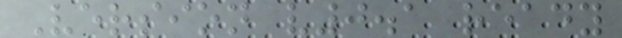Version v0.1 ready
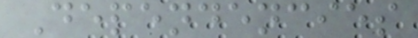Dependencies
